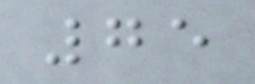75
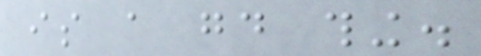is a good thing.
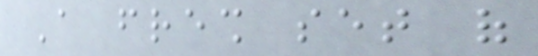A fresh set of
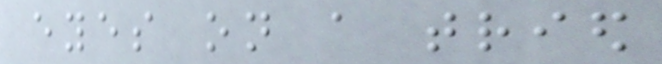eyes on a tried
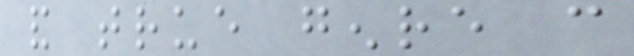and true genre can
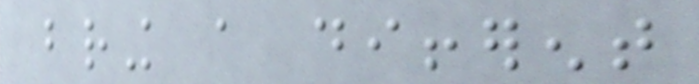bring a different
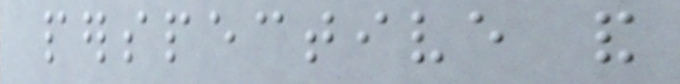perspective and
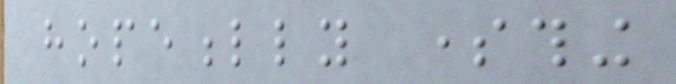hopefully something
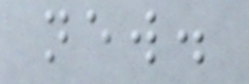new.
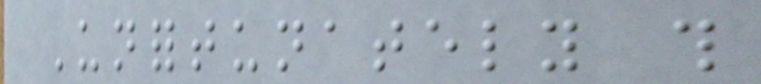Unfortunately this
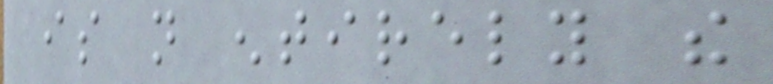is not entirely the
